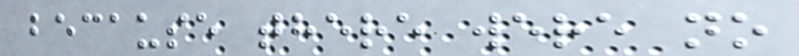because there were no
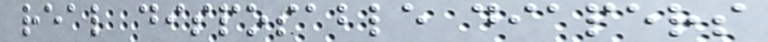real disposable diapers
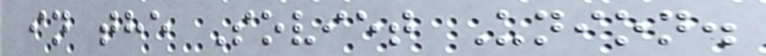in the Soviet Union.
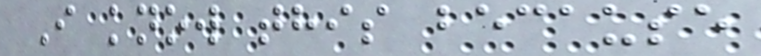I know this because
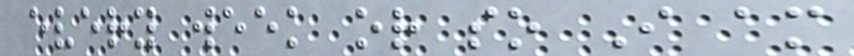every week or so I am
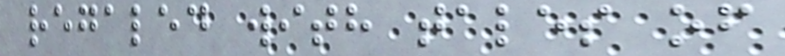regaled with tales of
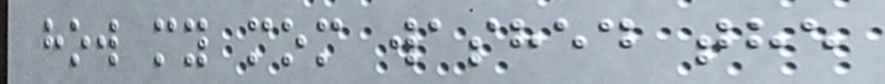how my mom washed the
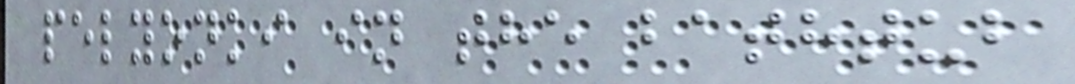pelyonki in the bathtub
